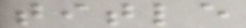title
